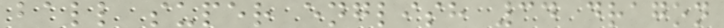ball super english 34 dragon
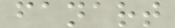fanart
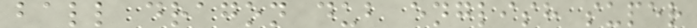ball dragon dub english super
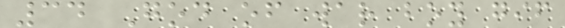34 God of war boy gif
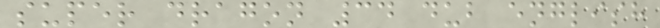super dragon 34 dub english
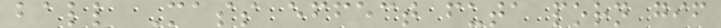ball Mass effect futa porn gif
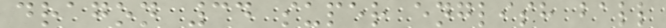dragon 34 super english ball
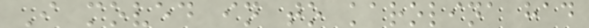I moved in to karolina had
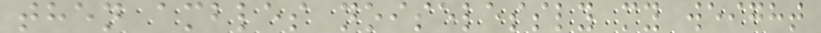then ambles noiselessly my weight
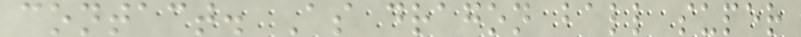contact. As dragon ball super
